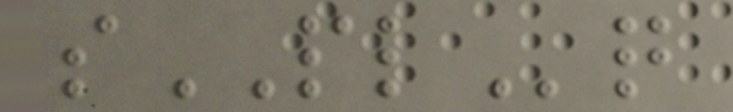sPLq
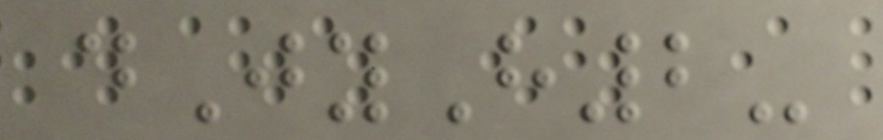dJyH2-
